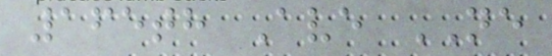165th Ave NE
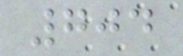704
